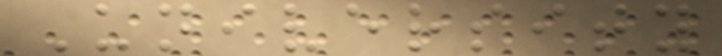University
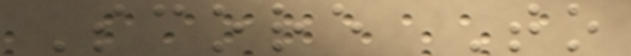Score To
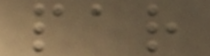par
